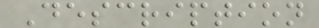Description
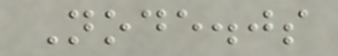Node.js
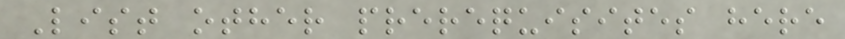List other prerequisites here
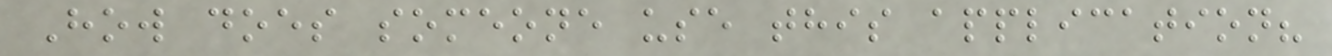How does someone use this application?
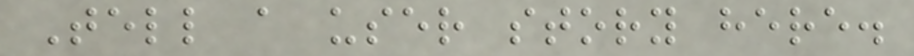Tell a user story here.
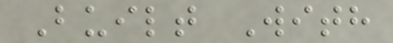Built With
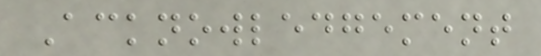Acknowledgement
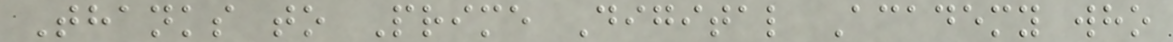Thanks to Prime Digital Academy who
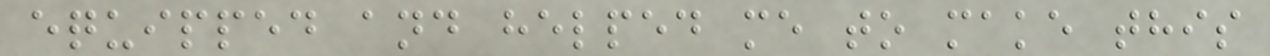equipped and helped me to make this
